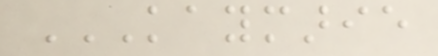KAYMARIE
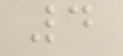4
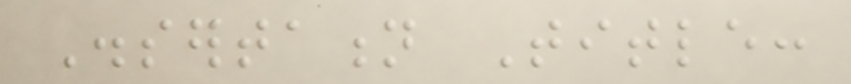Dissertation Title:
